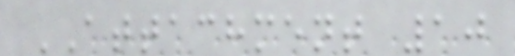ATTACHMENT 10
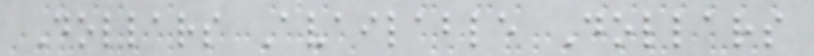Dollars Available Dollars
